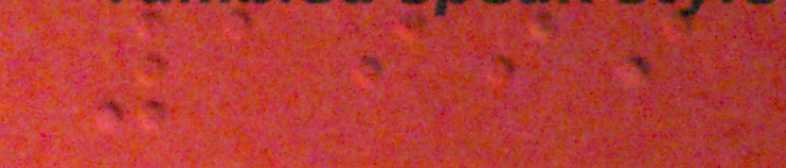1999
